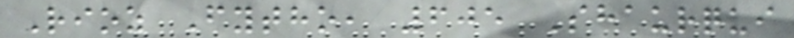Rioz Fytho, 605 Shaurqui
